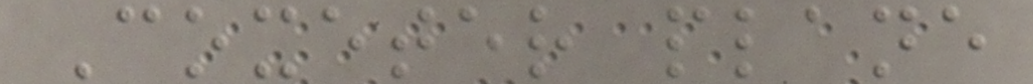Coxeter plane
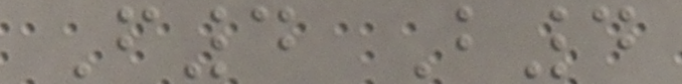F4 B4
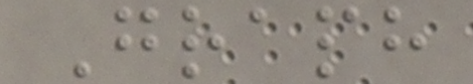Graph
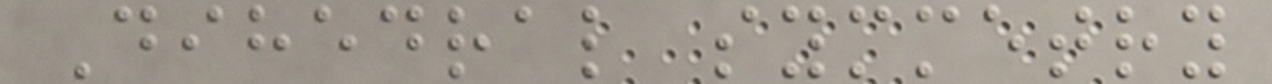Dihedral symmetry
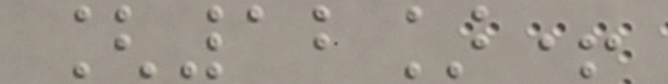[12]+
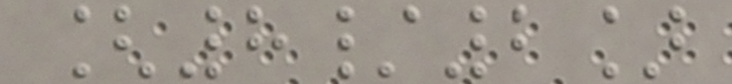[8/2]
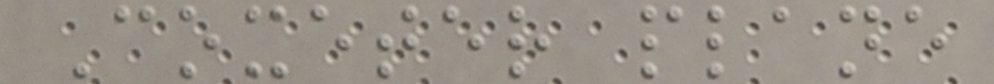Coxeter plane
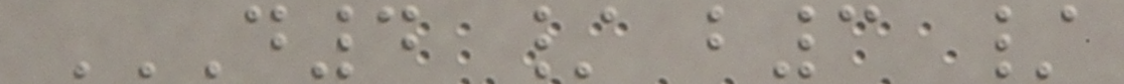D4 / B3 /
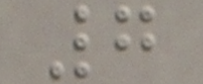7
